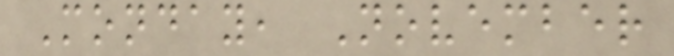Monday, November
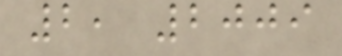2, 2009
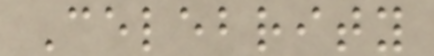Celebrity
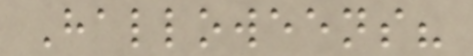Halloweens?
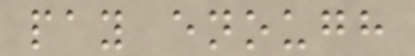pay enough
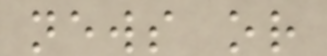news or
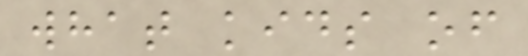what kids of
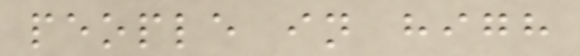people in high
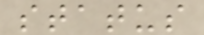status
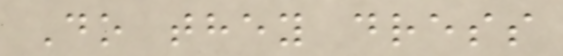Do they dress
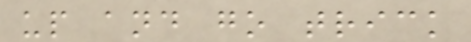up and go trick
